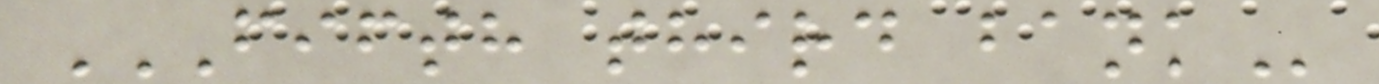FIFTH THIRD BANK
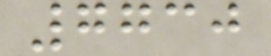7730
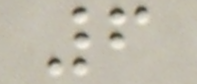6
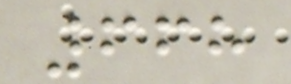668
